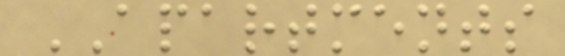APARTMENTS
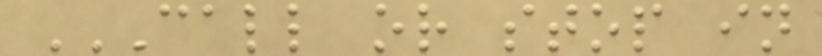CALL OR STOP IN
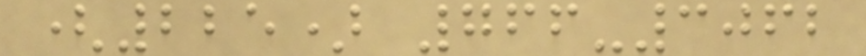(225) 766-3062
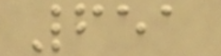651
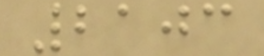2103
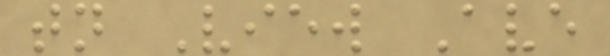tn View Ave
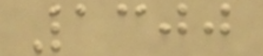1300
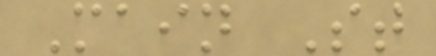Main St
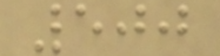500
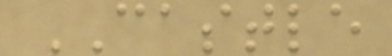CASTLE
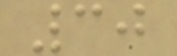30
